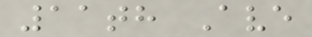11th Ave
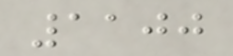1100
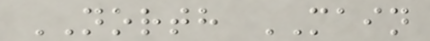NORTH MAIN
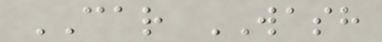CAR WASH
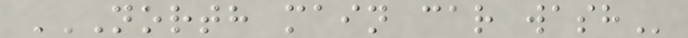NORTH MAIN CAR WASH
